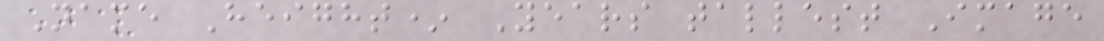Name Height* Years tallest Image
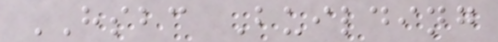HSBC Building
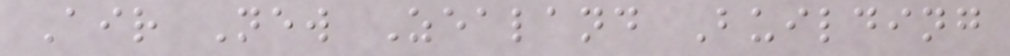Air New Zealand Building
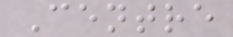Centre
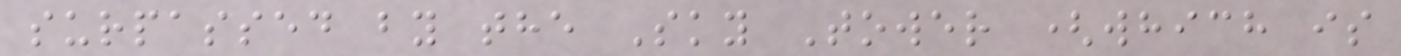surpassed by the Sky Tower (which is
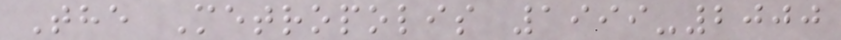The Metropolis 1999-2000
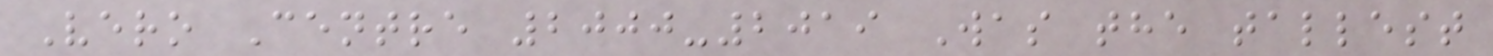Vero Centre 2000-2019 Was the tallest
